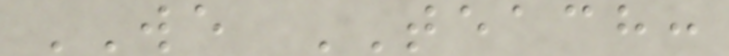WE TEACH:
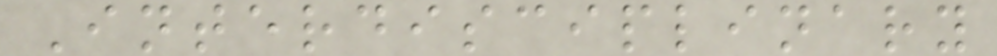Interdisciplinary
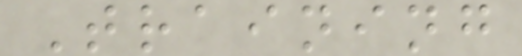Training
